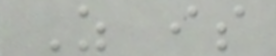As is
